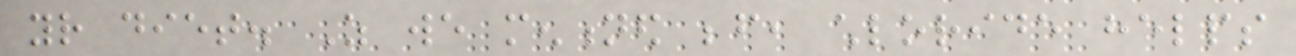your diet. As we mentioned before, chloride helps
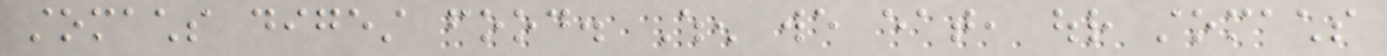stomachs digest food. When we eat, our stomachs
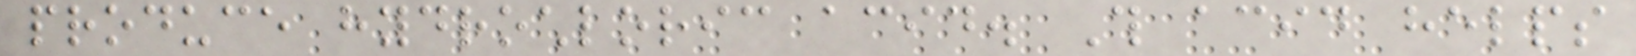produce hydrochloric acid. This acid helps
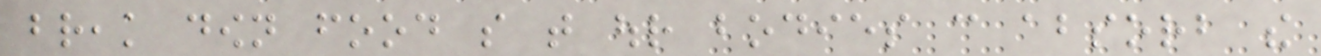break down food so that our bodies can absorb the
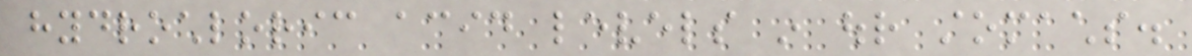hydrochloric acid levels in our stomachs.
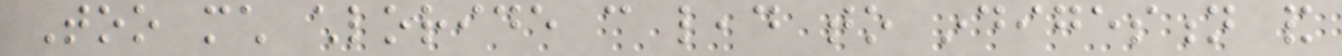Too much chloride can lead to indigestion and
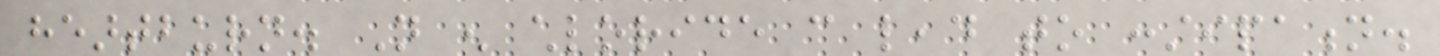heartburn. Not enough chloride can lead to constipation.
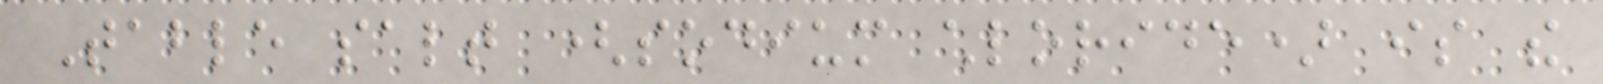Table salt (sodium chloride) is the
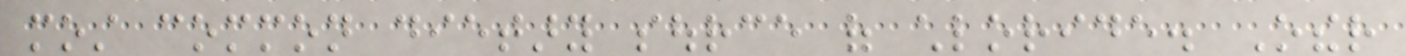most common dietary source of chloride. Other
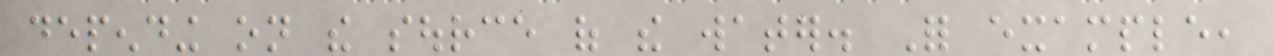depending on the source of the water. For example,
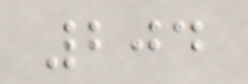204
